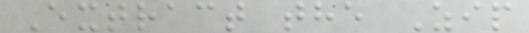Extract the Zip
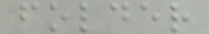folder
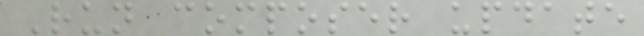Run composer update
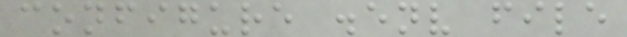configure .env file
